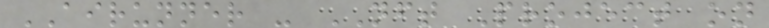AIRUNNER - NFT Project on
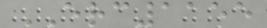ERC1155
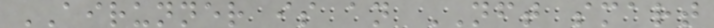AIRUNNER is an NFT smart
